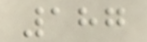187
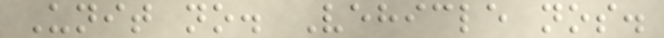Unit no. Vehicle nos.
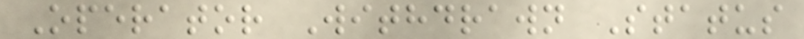Operator Withdrawn Status
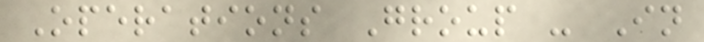Operations Group - In
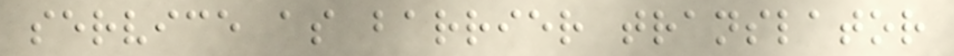service as barrier translator
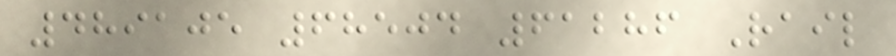489105 68504 61286 Rail
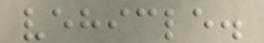vehicle.
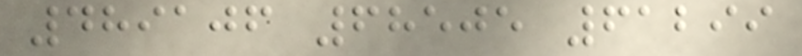489106 68505 61299
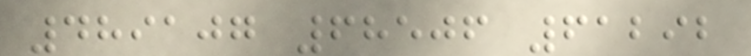489107 68506 61292
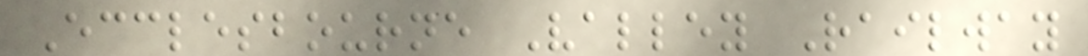Ecclesbourne Valley Railway
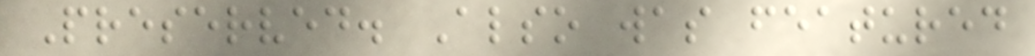Preserved. Also was featured
